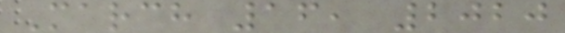March 16, 2020
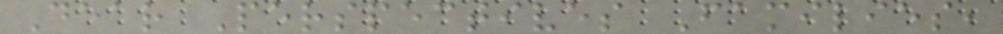Dear Perspectives Families,
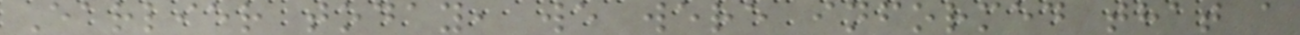Earlier today, we were informed that a
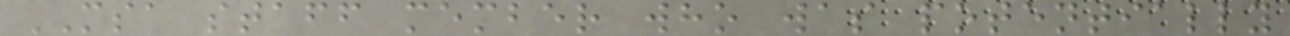MSA staff member who was potentially
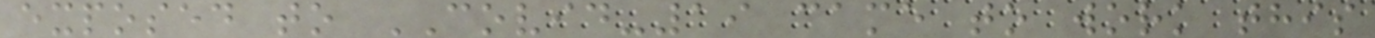exposed to COVID-19 came to work this
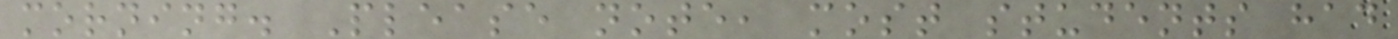morning. Please note, most students had
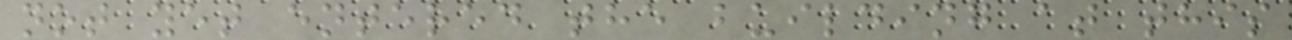not yet entered the building at this
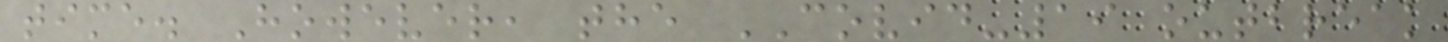time. However, the COVID-19 outbreak
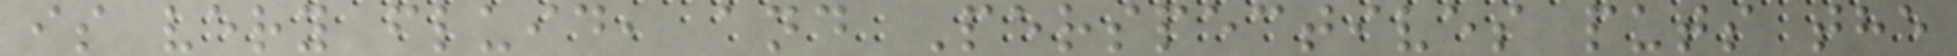is very fluid, and Perspectives puts the
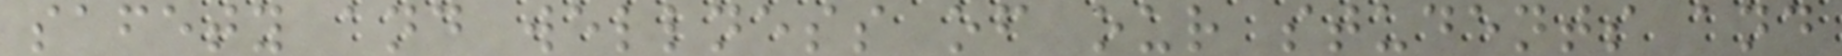safety and wellness of our students and
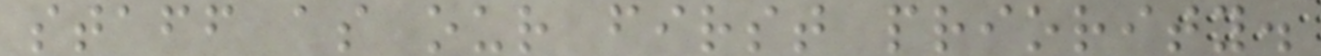staff as our first priority.
